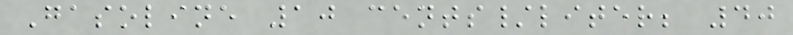Gasoline 10 cents/liter; 40
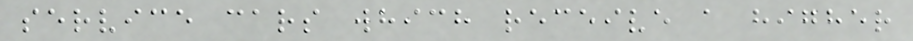service cars which receive a higher
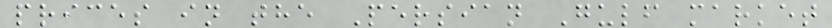prices in the Persian Gulf market
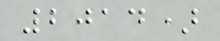2014)
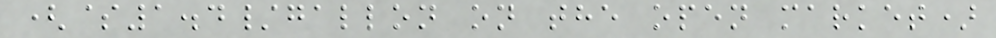($1.4/gallon on the open market)
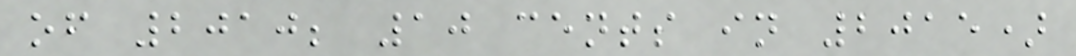of 2010; 10 cents in 2015)
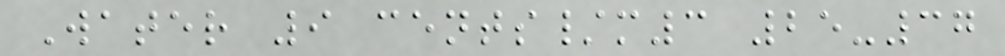Water 9 cents/m3 25-37
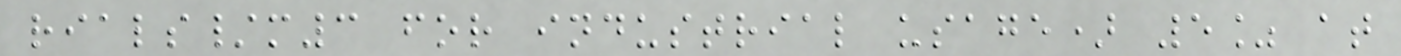rials/m3 for industrial usage) 5% at
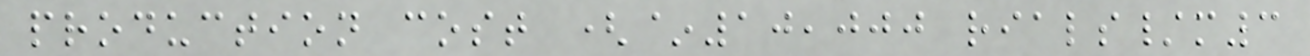production cost (~10,000 rials/m3
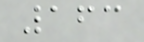163
